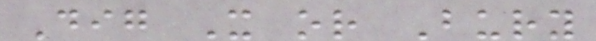Dig It or Bury
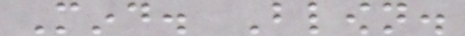Mind. Blown.
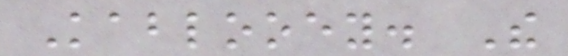Kablooey. The
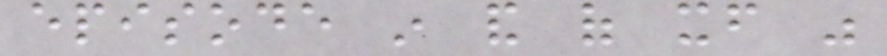episode in and of itself was
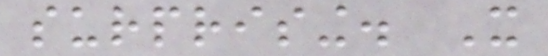surprising. It
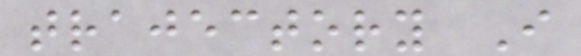trajectory I
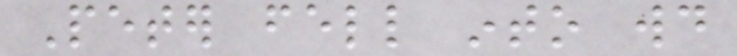Peter fell into would
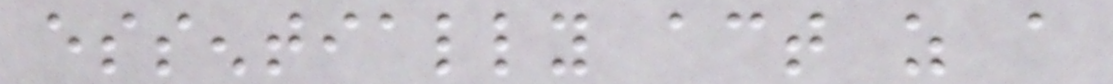essentially act as a
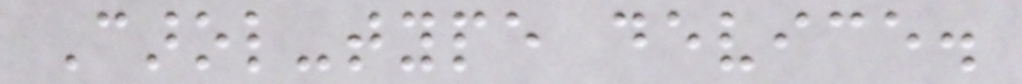Carol-type device.
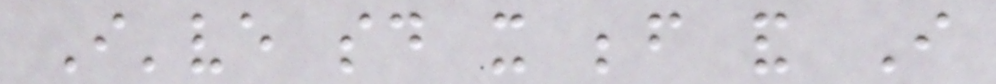I've said it before and I
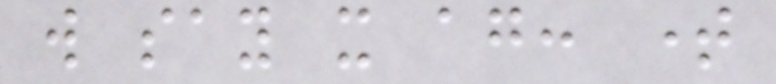will say it again: time
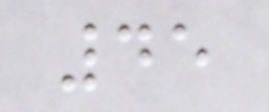45
